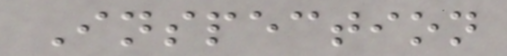Inspection
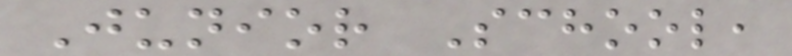Junior School,
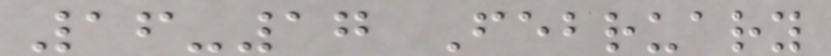16-17 February
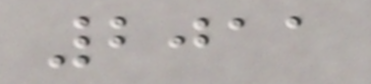2011
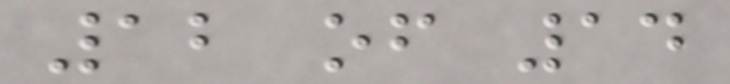12 of 14
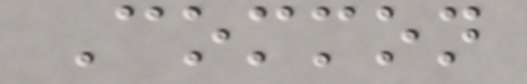Common
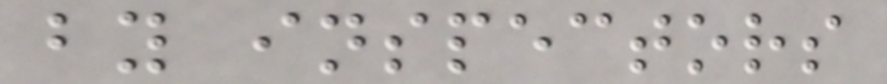by inspectors
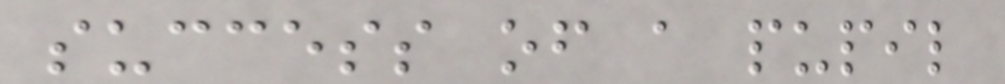success of a pupil
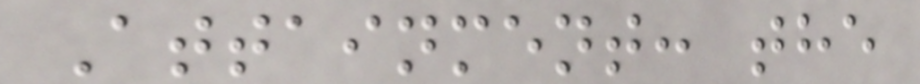Attainment: the
